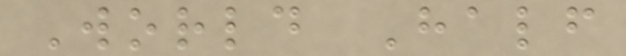World Half
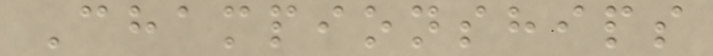Championships
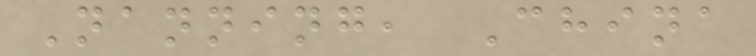Nanning, China
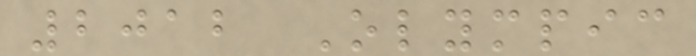2012 Olympic
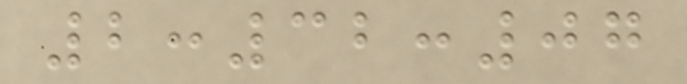2:32:07
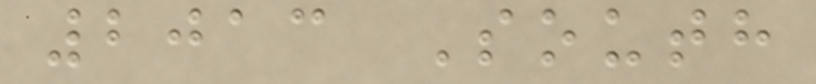2013 South
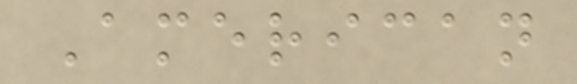American
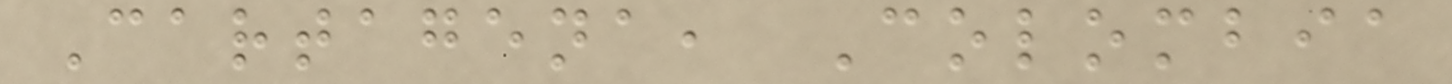Cartagena, Colombia
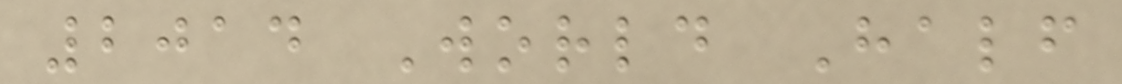2014 World Half
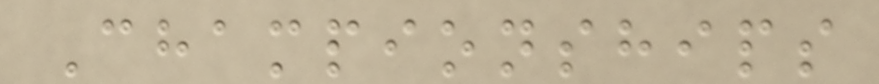Championships
